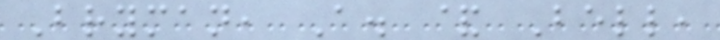Bryman, A. & Bell,
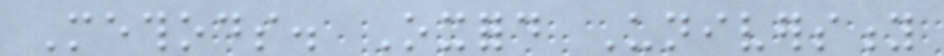Methods. Oxford University
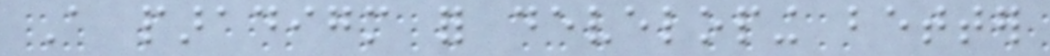A paradigm for developing better
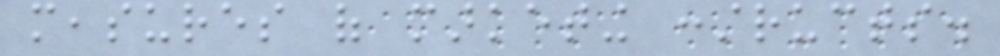measures of marketing constructs.
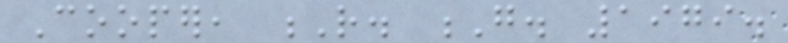Cooper, R. G. 1979.
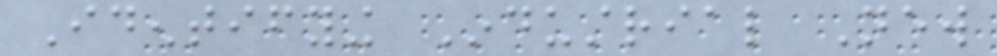Identifying Industrial New
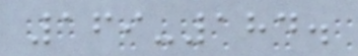169-184.
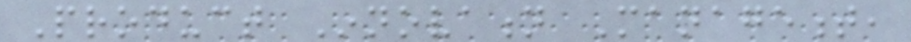Product Innovation Management,
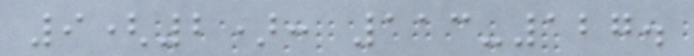9(2): 113-127.
